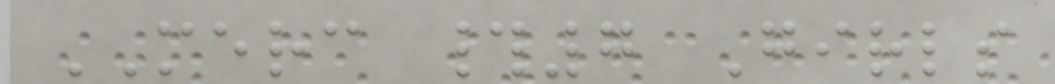MERC #7 Girls
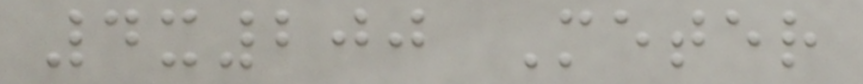4x200 Meter
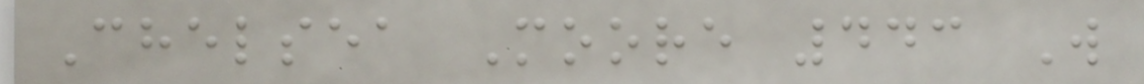Chelsea Moore 443 W
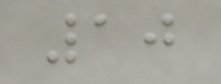10
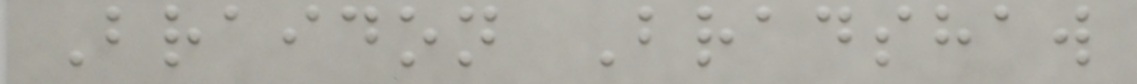Braidon Bradshaw
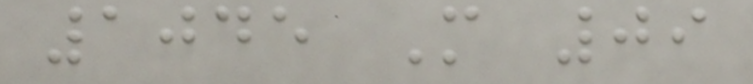1045 M 09
